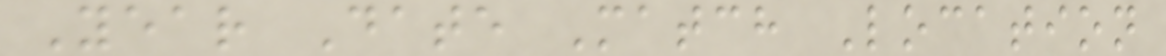Year Date Match Location
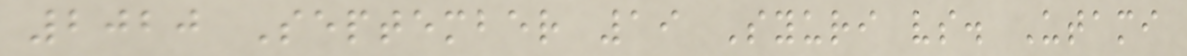2020 September 19 Syuri vs. Utami
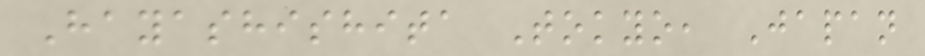Hayashishita Tokyo, Japan
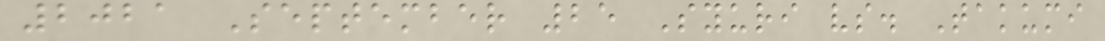2021 September 25 Syuri vs. Takumi
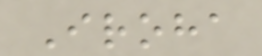Iroha
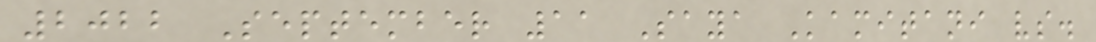2022 September 11 Saya Kamitani vs.
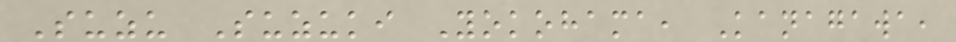Suzu Suzuki Yokohama, Kanagawa,
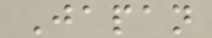Japan
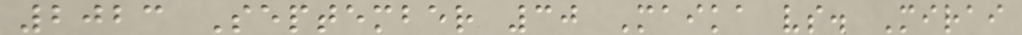2023 September 30 Maika vs. Mirai
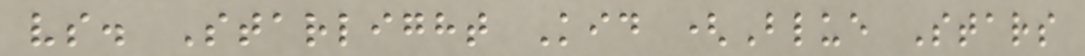vs. Starlight Kid (Blue Stars
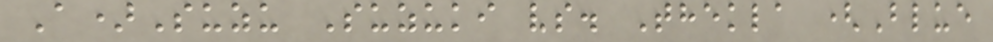A)Suzu Suzuki vs. Thekla (Blue
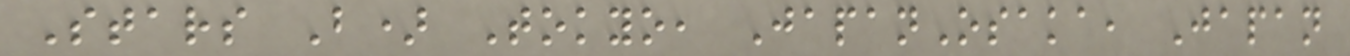Stars B) Tokyo, JapanOsaka, Japan
